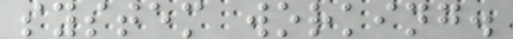system working.
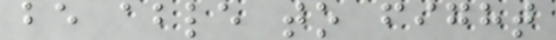be able to fight
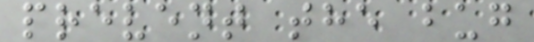prevent the bug
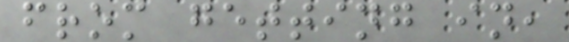from getting in,
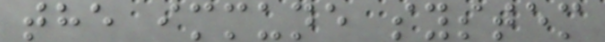the immune system
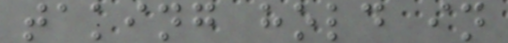taking hold in
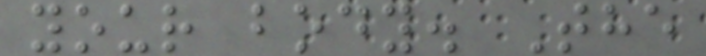your body. The
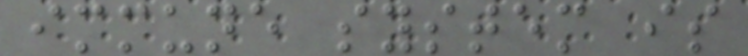immune system is
